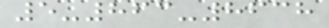5-863-8638
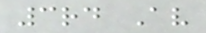3rd Av
